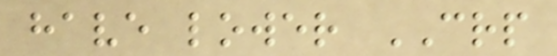have lower CRP
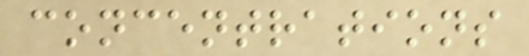concentrations
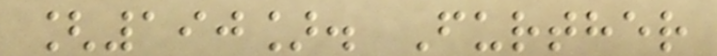[190]. Further
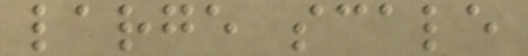large scale
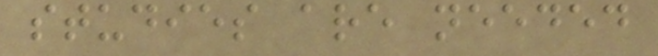studies are needed
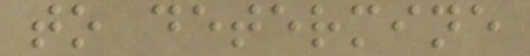to determine
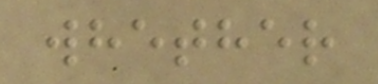whether
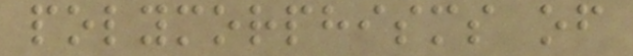polymorphisms of
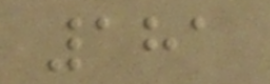181
